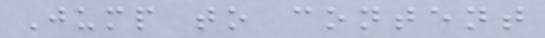Jump to content
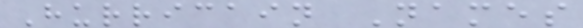Hurricain Names
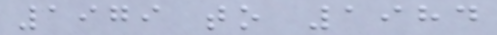1979 to 1984
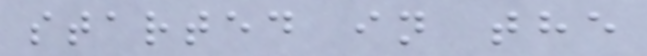started in the
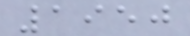1950
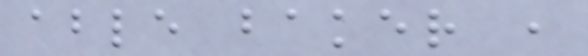able baker ,
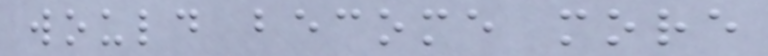would become more
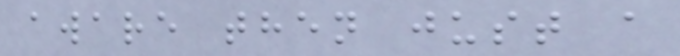aware then just a
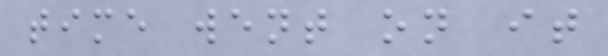time went on it
